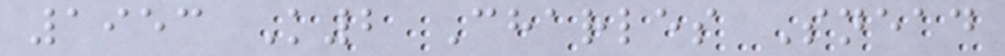1953 K2 Charles Snead
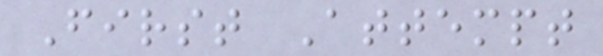First Attempt
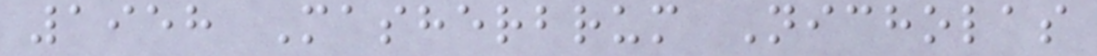1958 Masherbrum Nicholas
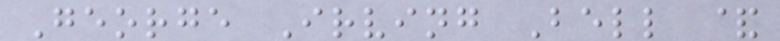George Irving Bell &
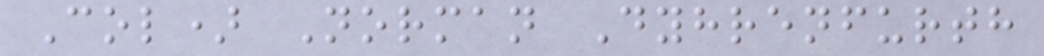Col) Norman Dyhrenfurth
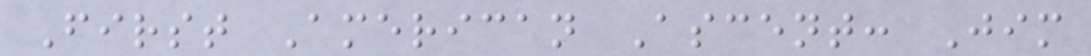First American Ascent: Jim
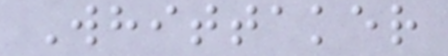Whittaker
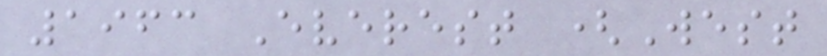1963 Everest (West
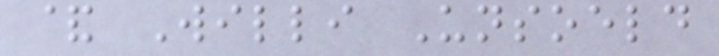& Willi Unsoeld
